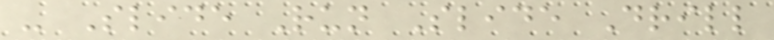- Slide Run Slide Drill
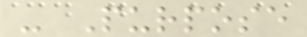- Purpose
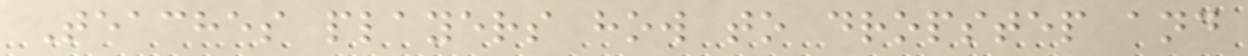Teaches players how to dropstep and
